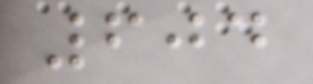604
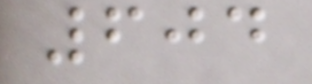604
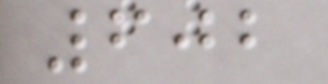602
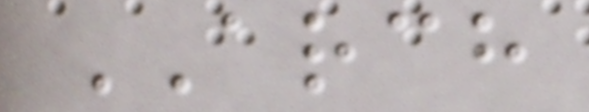ARCH
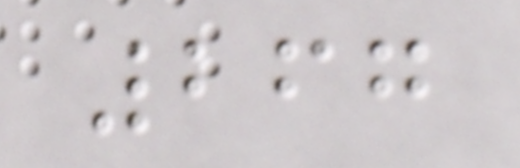267
